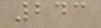243
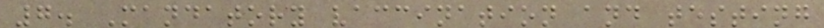7. Mandatory vaccination and testing
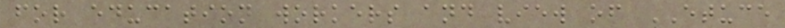for education workers and view of ETUCE
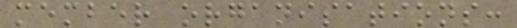member organisations:
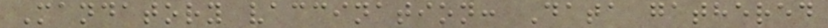Mandatory vaccination: Data gathered
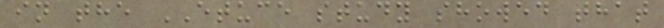in the ETUCE study showed that
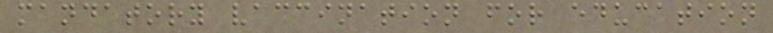mandatory vaccination for education
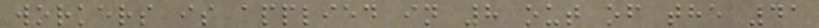workers is applied in 8 out of the 41
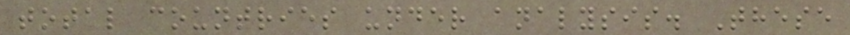total countries under analysis. These
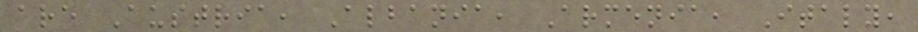are Austria, Albania, Armenia, Italy,
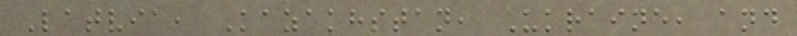Latvia, Kazakhstan, Ukraine, and
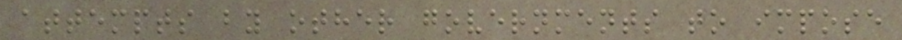attempts by other governments to impose
